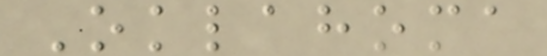Oklahoma
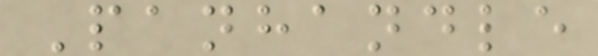Panhandle
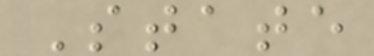State
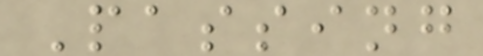Passing
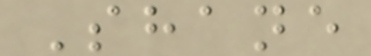Shane
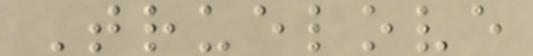Truelove
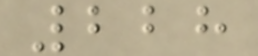228
